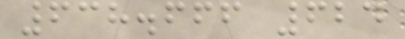638.666 624
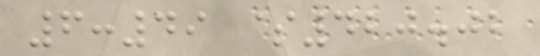6:49 $420.02
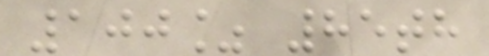100% 85th
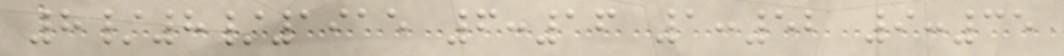8/8/1915 6:16 1:52 9:35
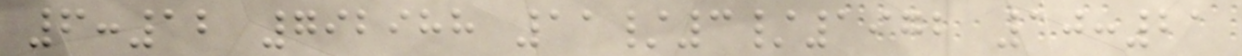6:12 792988 11/3/1972 10:21
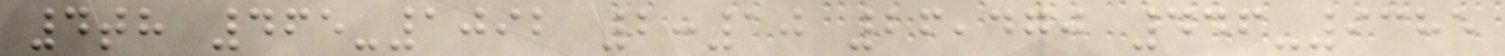4th 465-1092 2:10 26,470 446-9385
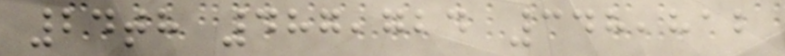24th 487,724 348,812
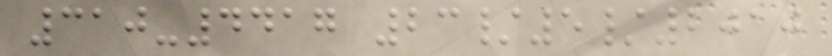310-4417 23/5/2010
